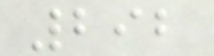292
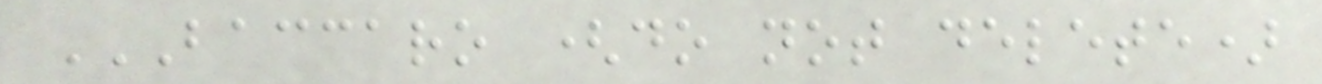BACCARO (DO NOT DELETE)
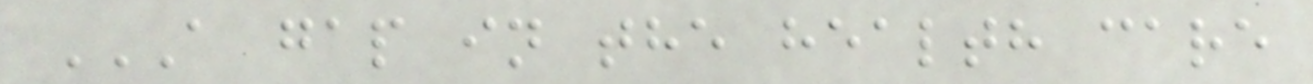A GAP IN THE HEALTH CARE
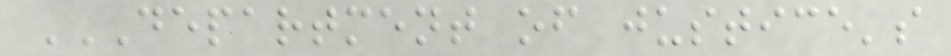DEPARTMENT OF JUSTICE'S
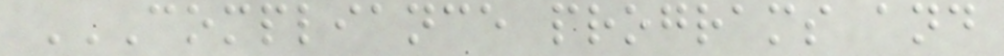COMPLIANCE PROGRAMS AND
